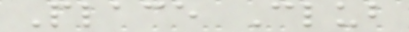Place Club
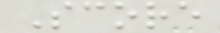Score
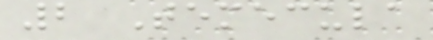2 Temecula
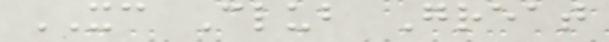XC Club Great
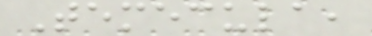Temecula,
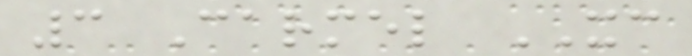3 Carmel XC
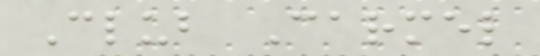Club Carmel
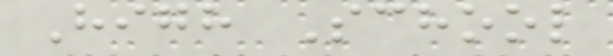High School
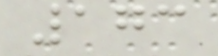173
